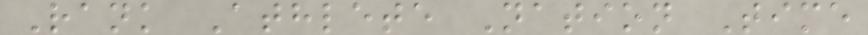Rank Athlete Nation Time
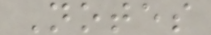Notes
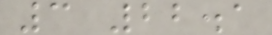3 22.1
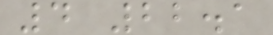4 22.1
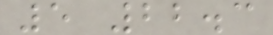5 22.3
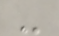-
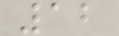12
